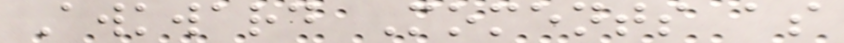Awkward Moments as
